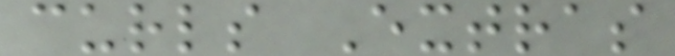curls Extras
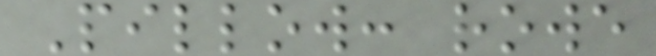Pillow: rowe
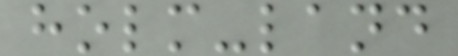holm-land
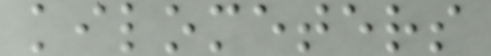kilometers
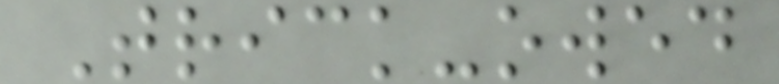Trick-owed
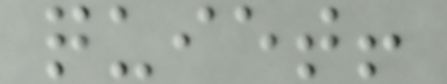quiet!
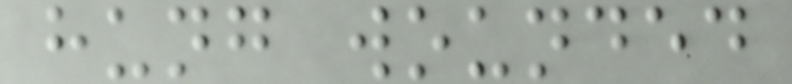hung wounded
